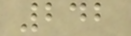242
